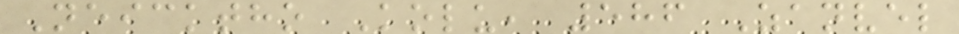Neicktho Kolu, 586 Zanvel
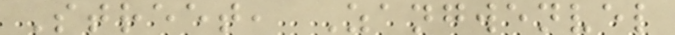Street, Zangwenvel
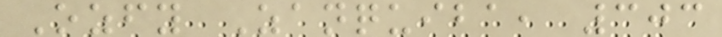Ozfy Zanquiba, 303
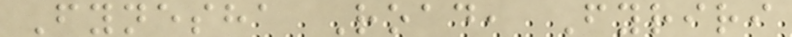Fynesha Road, Fyriri
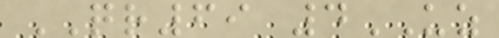QR69 4UZ
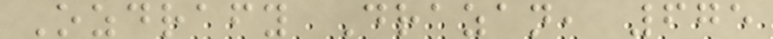Ozdrafy Drazan, 675
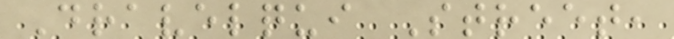Dravelqui Street,
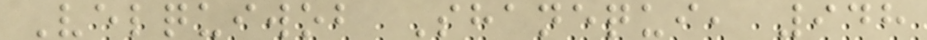Velquiwob Shanequi, 948
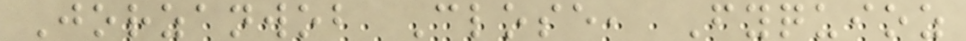Jorzanwob Close, Fyquioz
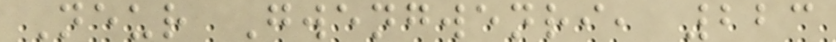Neur Gwengwenri, 223
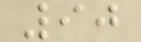90
